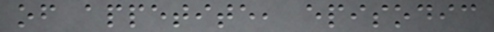of appetite, episodic
